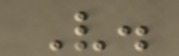V.
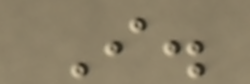I.
